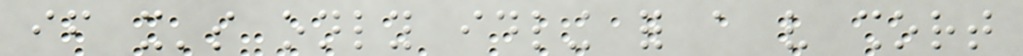if it's only idling for a very short
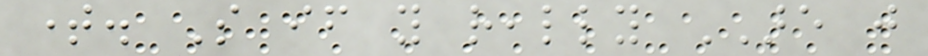time. So if you really ARE just
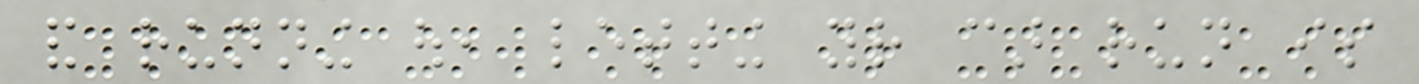and running out, letting your car run is
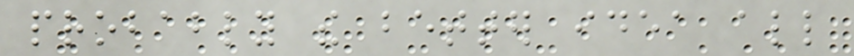probably the better idea all
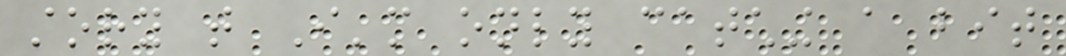story that I'm only catching a bit
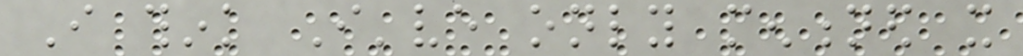I think I've only mentioned it
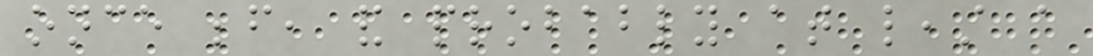once before, and probably at least a
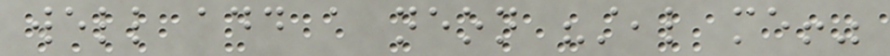well add a neon "steal me!"
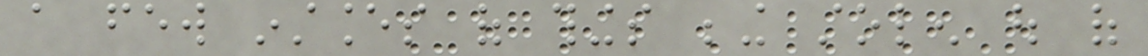a few instances of things being stolen out of
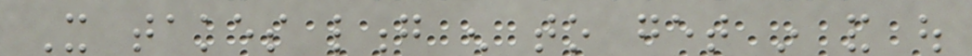It takes long enough to get in and out
